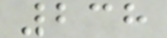238
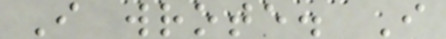I wrote. I
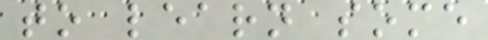to learn some
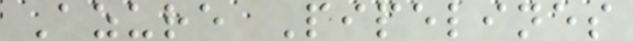Azure Pipelines
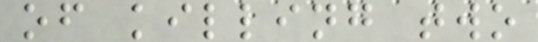of killing two
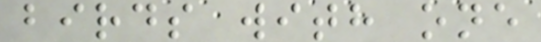birds with one
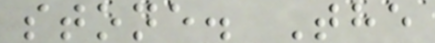stone. The
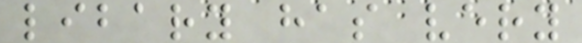libary has very
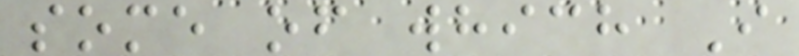some of which I
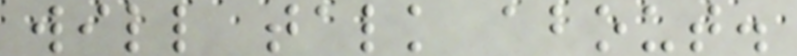will talk about.
